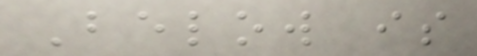Below is
